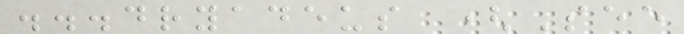...dryadeus (See
